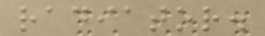radiator.
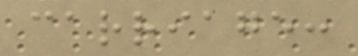carriage:
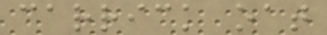carrick oat
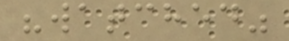"watched"
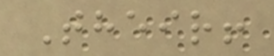Their!
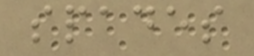spades
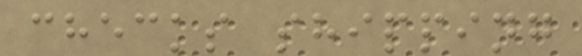checks shipping
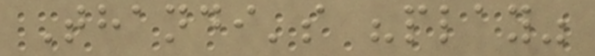Thandi's "play"
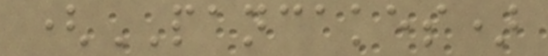(PANCAKES)
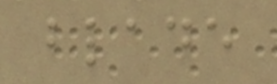blade
